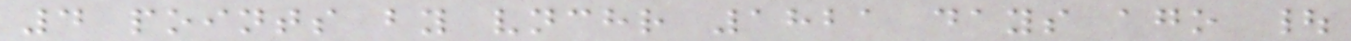4 points by vnchr 1821 days ago |
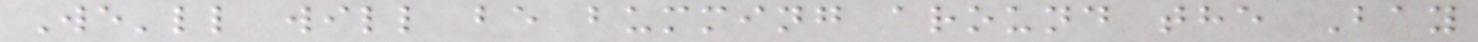We'll will be bumming around the Bay
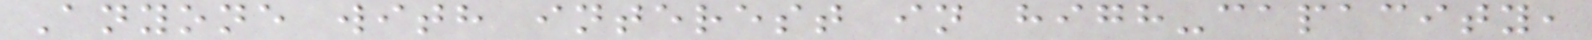Anyone with interest in high-capacity,
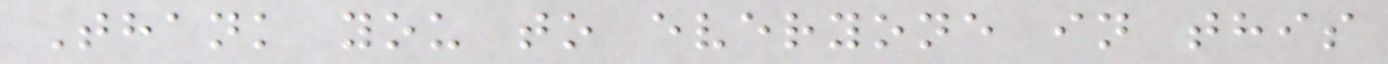Thank you to everyone in this
